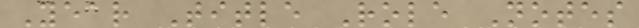Year Title Role Notes
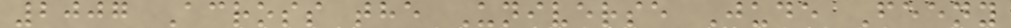2007 Across the Universe Jude Feeny
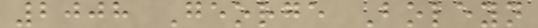2008 George Boleyn
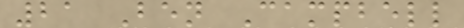21 Ben Campbell
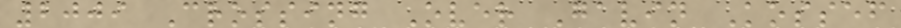2009 Crossing Over Gavin Kossef
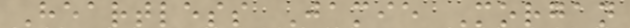Heartless Jamie Morgan
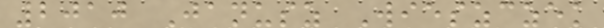2010 Janusz Wieszczek
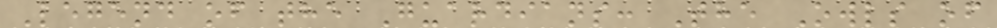Legend of the Guardians: The Owls of
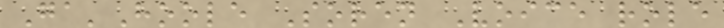Ga'Hoole Soren Voice role
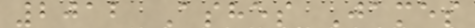2012 Ashes James
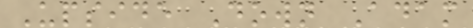Upside Down Adam
